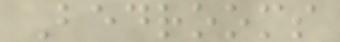Bedrooms
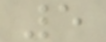5
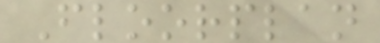Floorplan
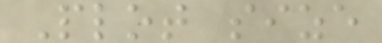Plot size
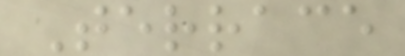Terrace
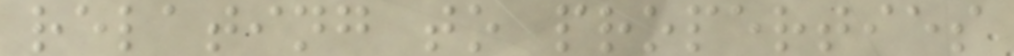relating to properties
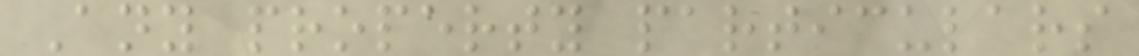Any property particulars
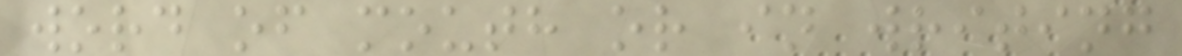word of mouth or in writing
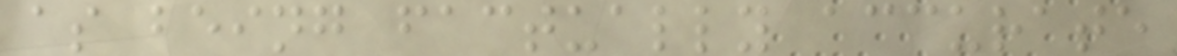as being factually accurate
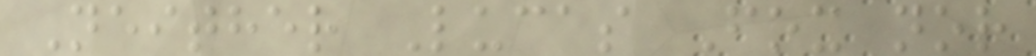Neither Lucas Fox nor
